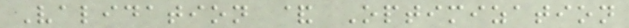Validation & Optimization
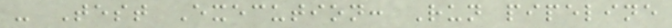- Test Execution: Run pipeline
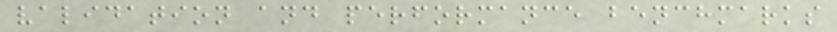validation and performance benchmarks
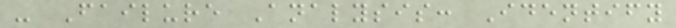- Failure Analysis: Identify
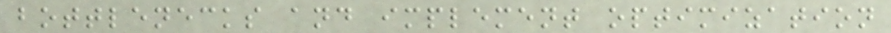bottlenecks and implement optimization
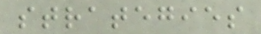strategies
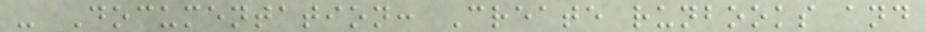- Documentation: Create runbooks and
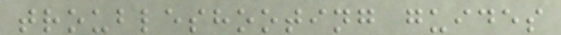troubleshooting guides
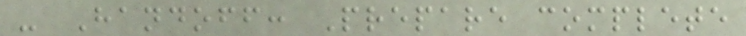- Handoff: Prepare complete
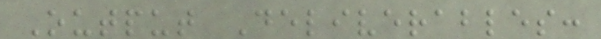Output Deliverables:
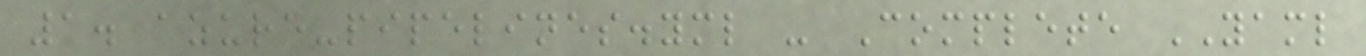1. azure-pipelines.yml - Complete YAML
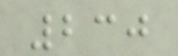230
